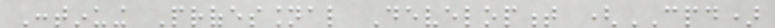Continuing Professional Development (CPD)
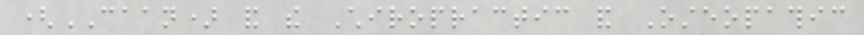(CAAN) and the Chiropractic and Osteopathic
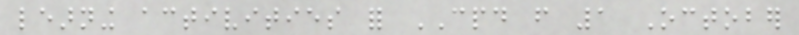learning activities for CPD from 1 October
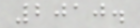2010.
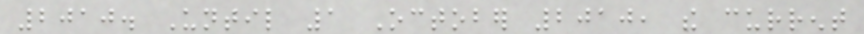2010. Until 1 October 2010, the current
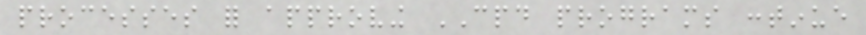processes for approving CPD programs continue
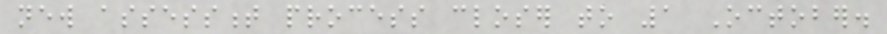new assessment process closer to 1 October.
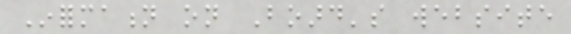Information on Board's website
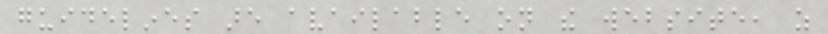guidelines are available on the website, as
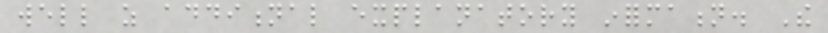well as additional explanatory information. The
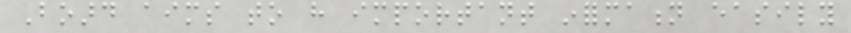Board aims to have important information easily
